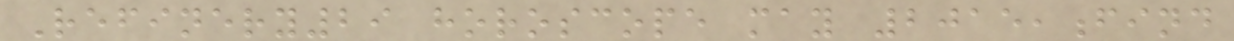Refinery29 horoscope may 2015,find
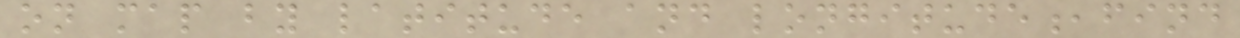on map by latitude and longitude,find
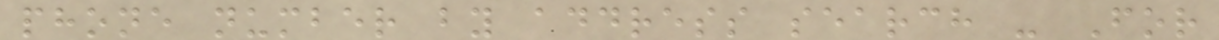phone number by address search - For
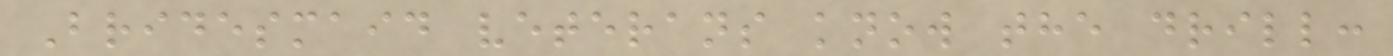Bridesmaid veterans know the drill:
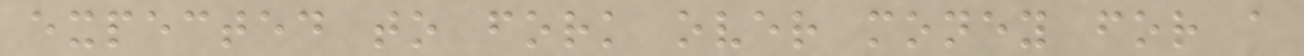expected to fork over money for a
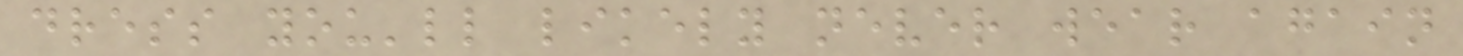dress you'll likely never wear again
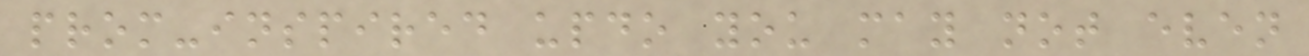prom-inspired updo you may not even
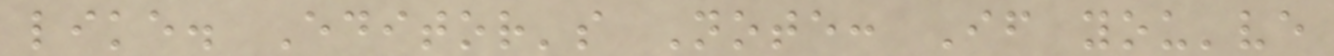like. Editor's Note: If you've
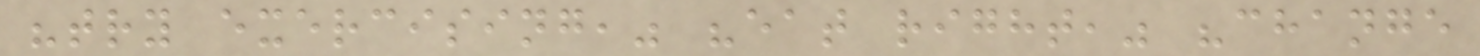"try exercising," "eat right," "change
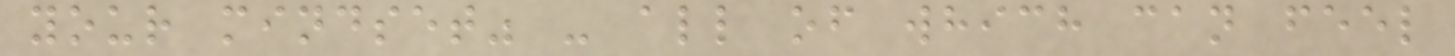your mindset" - all of which can feel
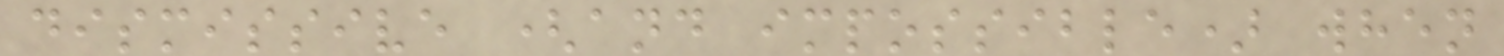dismissive (and impossible) when
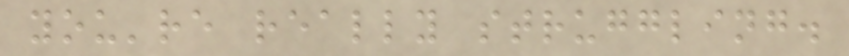you're really struggling.
